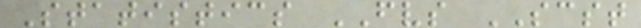Statistics FVS SCST
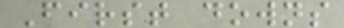First downs
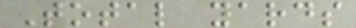Total yards
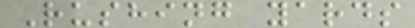Rushing yards
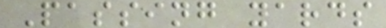Passing yards
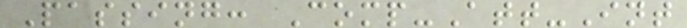Passing: Comp-Att-Int
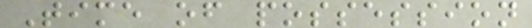Time of possession
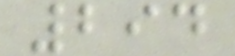294
